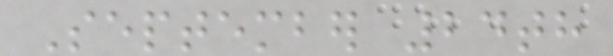September 24th
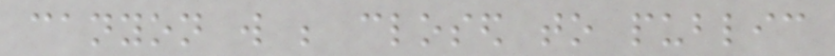canyon will be closed to public
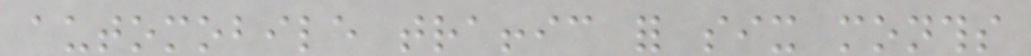automobile traffic for six months
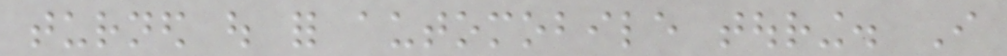turned out for automobile touring. I
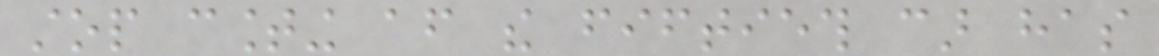stop counting after the fiftieth car has
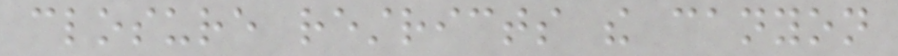closure restricts the canyon
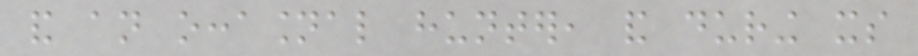and an occasional hunter, and during its
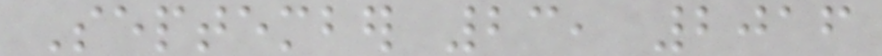September 23, 2016
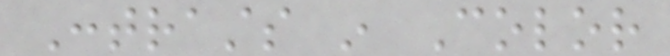Contrasts in Color
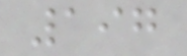197
